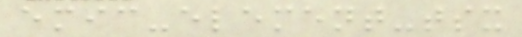emic-element-tsx
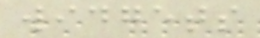widgets
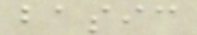basic
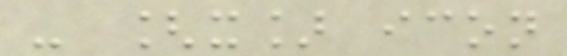- [x] icon
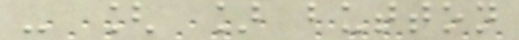- [ ] button
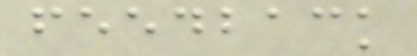feedback
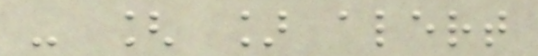- [ ] alert
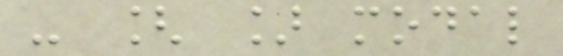- [ ] modal
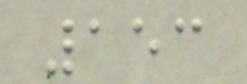153
